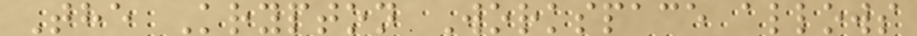The Krypton Workspace allows
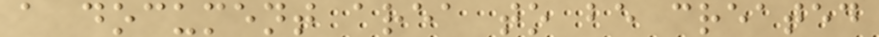a document area to be created
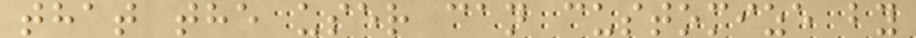that the user can customize by
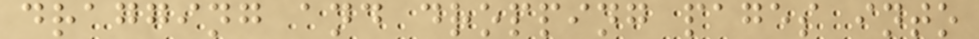dragging and dropping pages into
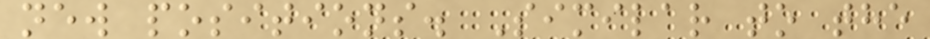new positions. Similar to the
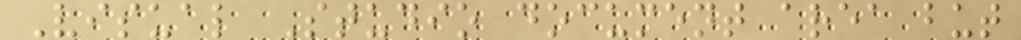Visual Studio document area but
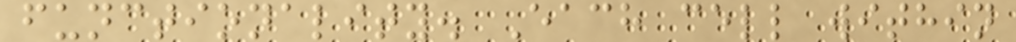functionality. Each cell within
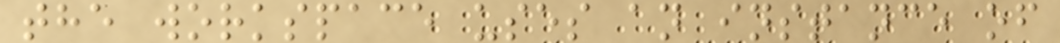the workspace uses an instance of
